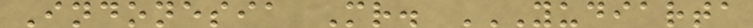Indonesia Mr. YUDIARTA
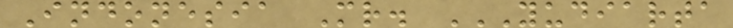Indonesia Mr. YUDIARTA
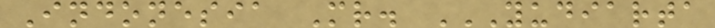Indonesia Mr. YUDIARTA
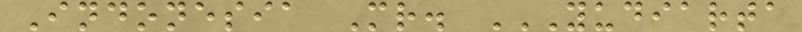Indonesia Mr. YUDIARTA
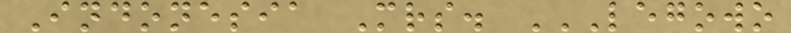Indonesia Mrs. LEGOWO
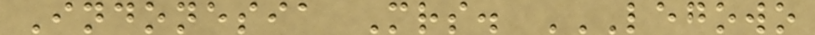Indonesia Mrs. LEGOWO
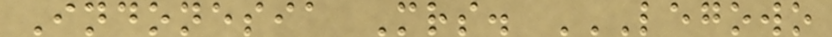Indonesia Mrs. LEGOWO
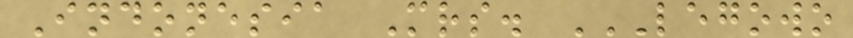Indonesia Mrs. LEGOWO
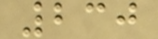230
